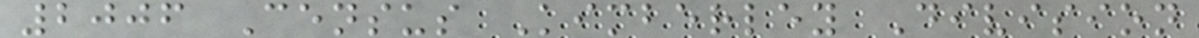2006 Census Kimberley Division
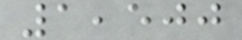1,500
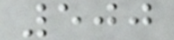500
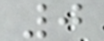0
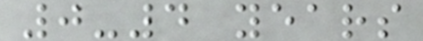0-4 years
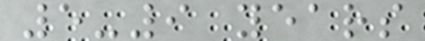5-9 years
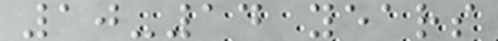10-14 years
